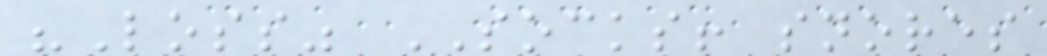"Loss" SOCKS! snores
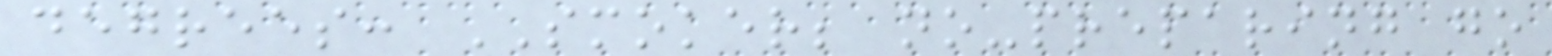degrees: SMOKER; no-preparing go
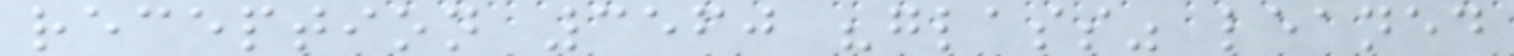reception 3560 "glass" leaned
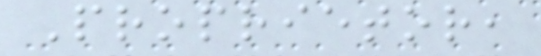Proprietor,
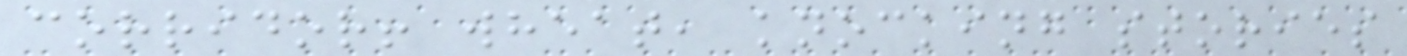corridor! wheat, knocking stories
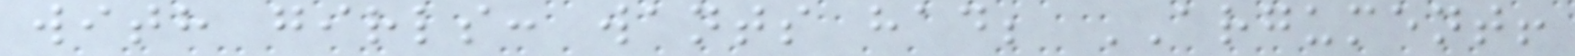with girls: wants had; ARGUMENT!
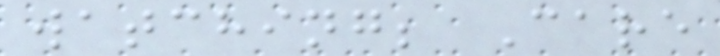watching; Care
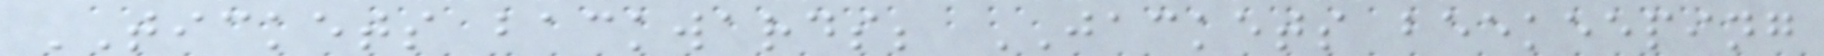TICKETS backwards; JACKETS beekeeping
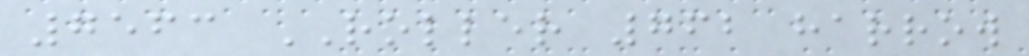7563 ROLLER 762 harrow
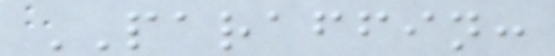PARAFFIN:
